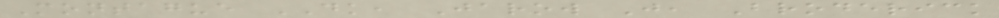Montague DK, Jarow J, Broderick
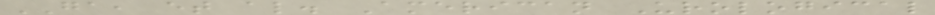GA, et al. American Urological
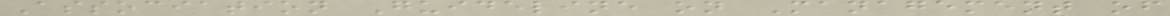Association Guideline on Management of
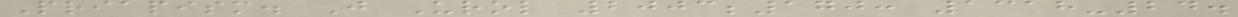Priapism. J Urol 2003;170: 1318-24.
